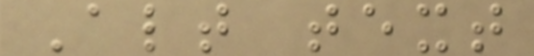Alt text
